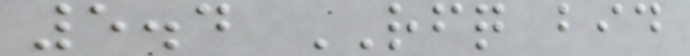5.4 RFQ bid
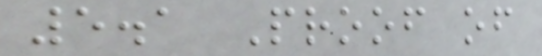5.1 Proof of
